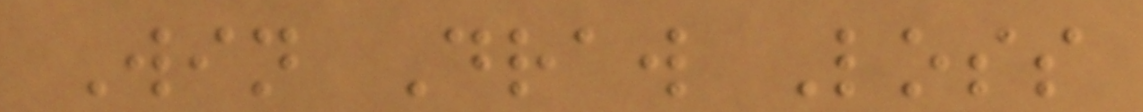Win Draw Loss
